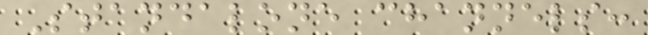Standalone channels:
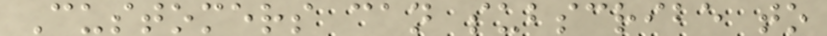Customers can subscribe to
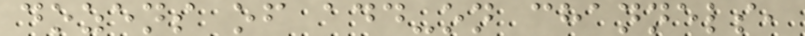dozens of add-on channels,
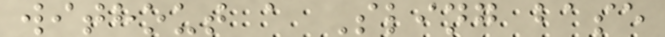without a Sling base
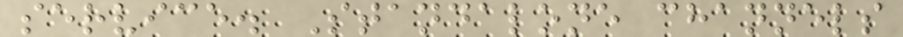service. Standalone channels
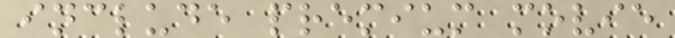include premium movie
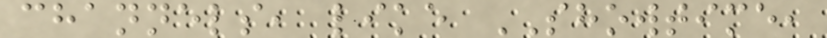channels, like SHOWTIME,
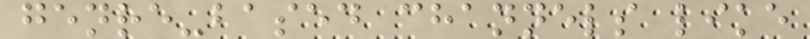genre-based channels like
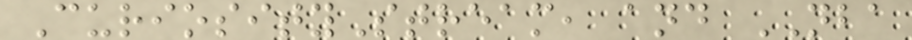CuriosityStream, and NBA
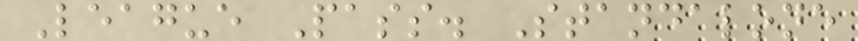League Pass. Standalone
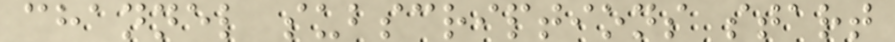channel subscriptions start
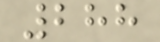288
